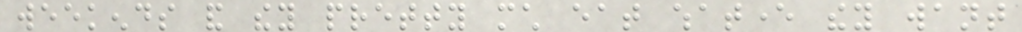weekends and they pretty much eat whatever they want
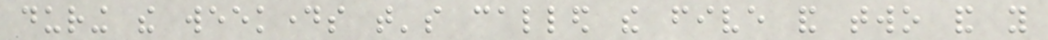during the weekdays that's called the five and two and you
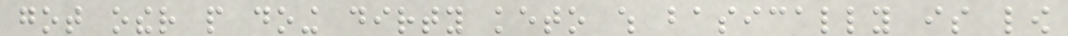got other people doing dirty keto which basically is low
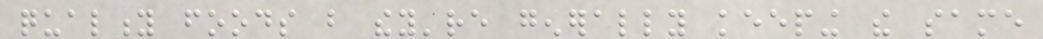quality foods but they're generally keeping the same
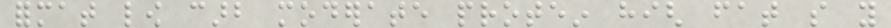format low carb moderate protein high fat so you
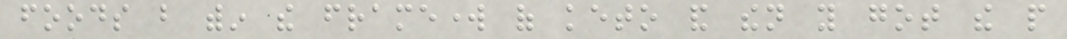foods but within the framework of keto and then you got the people
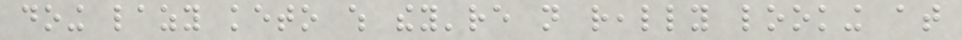doing lazy keto which they're not really looking at
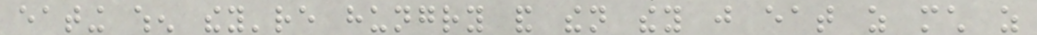eating when they're hungry and then they just eat as much as
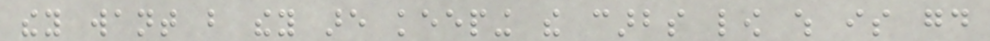they want but they are keeping the carbs low which is good
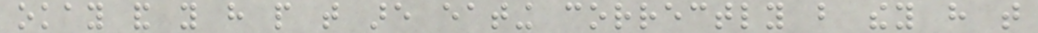okay and you have people that are eating correctly but they have that
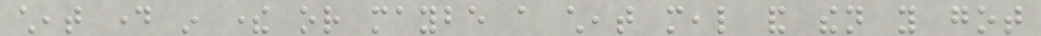cheat day in there or maybe a cheat meal and then you got
